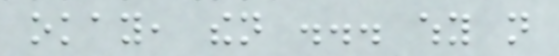okay, then ... why not
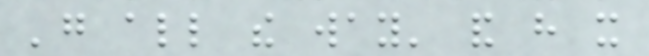'go all the way' and have it
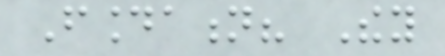Foundation? They
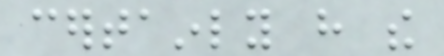certainly have the
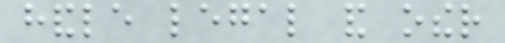handle legal and other
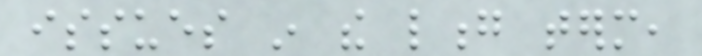issues in the long term,
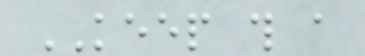KEEP this a
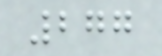277
